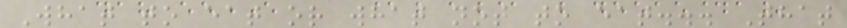What to eat or what not to eat... That
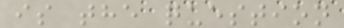is the question
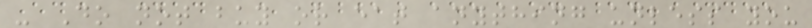- Do not buy or eat anything unless you
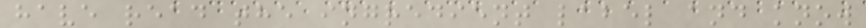have read the ingredient label and know
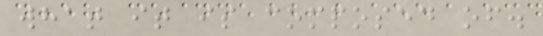what it is composed of.
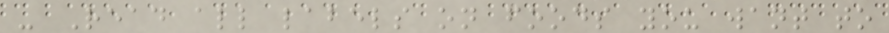- Read all labels on foods you want to
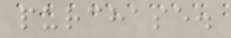purchase.
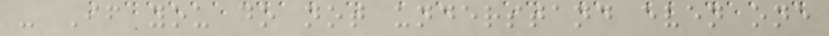- If you do not understand even one
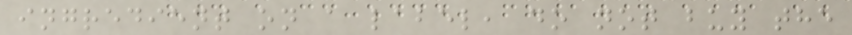ingredient on a label, do not buy the
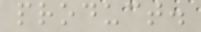product.
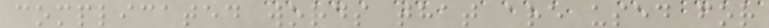complicated words that are used for
